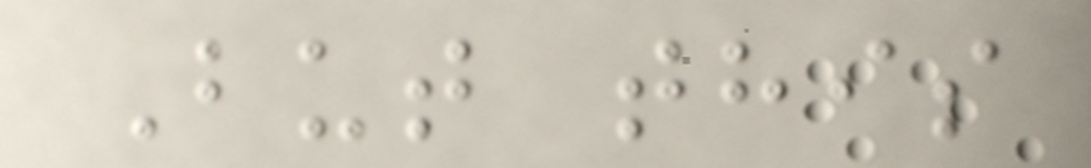But this
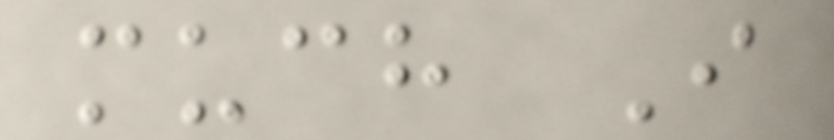much I
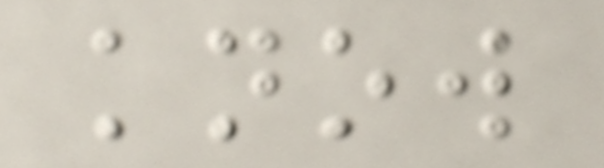know
